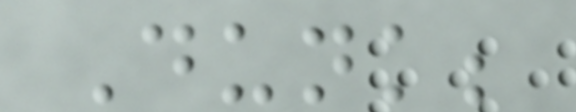Dunk;
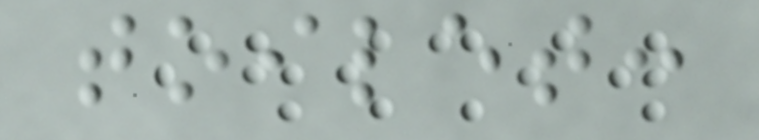toilet:
